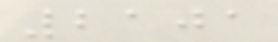2101
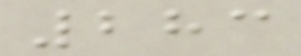283
